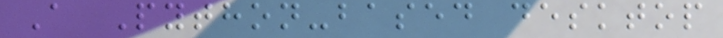A Python-based desktop
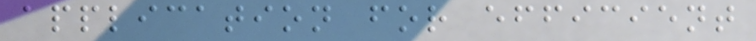application for efficient
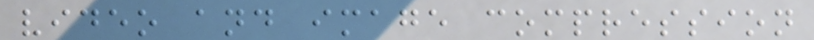video and image compression
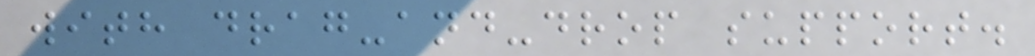with drag-and-drop support.
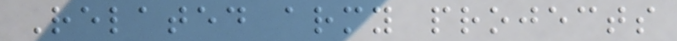Related army projects
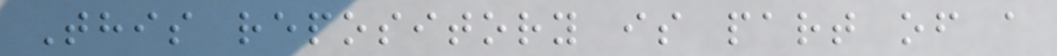This repository is part of a
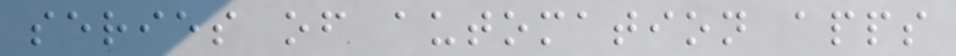series of automation apps
